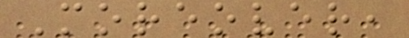Moreover,
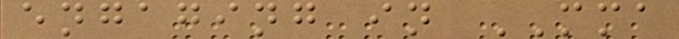engaging in MMA
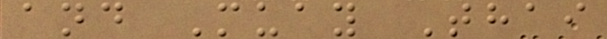and Muay Thai
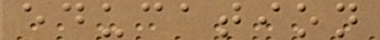education
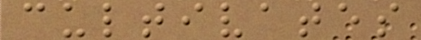cultivates
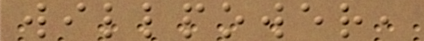willpower,
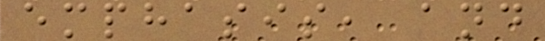emphasis, and
